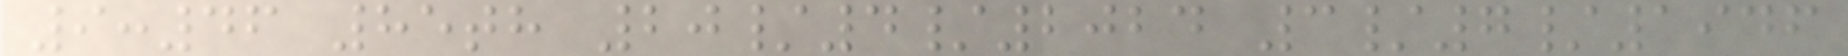9:46 85th 20/4/2024 3/7/1946
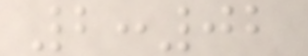2:02
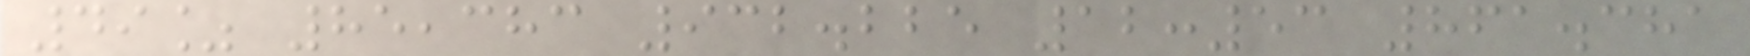49% 85,383 932.225 12:53 861.381
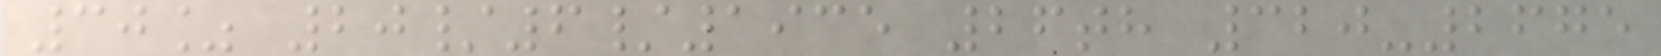30% 20/6/1935 26th 320-2675
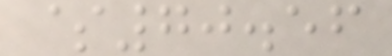$70.56
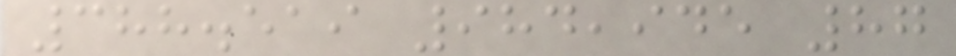388.519 984,945 87
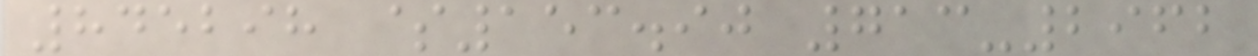845298 $153.90 713-2962
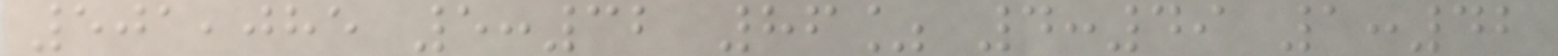501,085 5:32 86% 4:49 1:42
